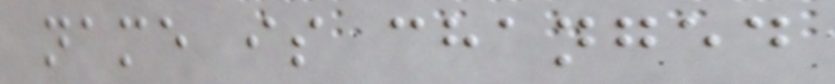name is changed
